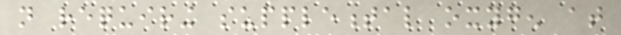not requiring supplemental oxygen at
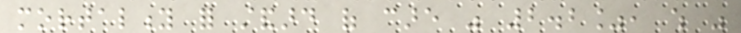mortality for standard of care was 2.2%, which was
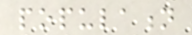population
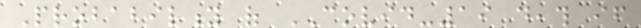Probability of COVID-19 death if
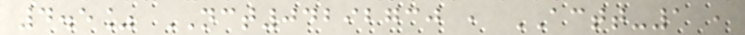4.5% NCT04292730 , ACTT-1 ,
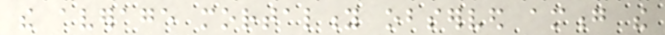the average mortality observed among the
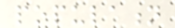population
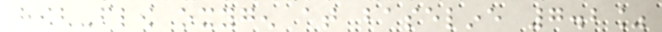high-flow oxygen at baseline 7.2%
